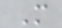M
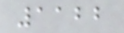1122
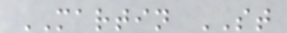MARTIN ST
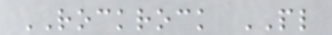ROCKROCK PL
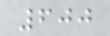600
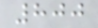800
